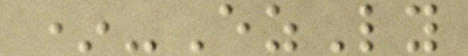*-EzLy
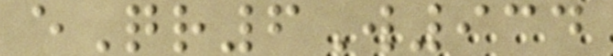eQr6W934
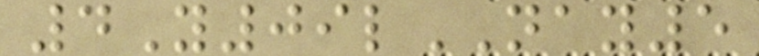4Y09lNAY5
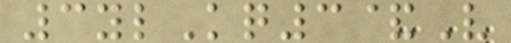3ylKq3&V
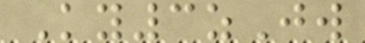Ky3zJw
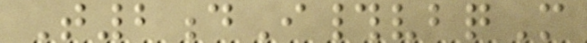T2dI#vbqM
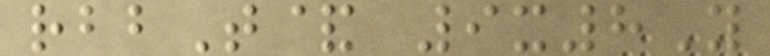rbbT& 9x8Y
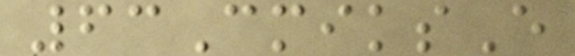63CmiksE
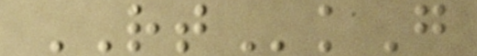RTkG
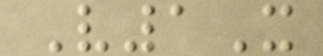V1X
